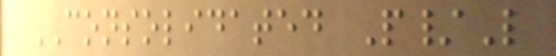CONSOLIDATED P/L
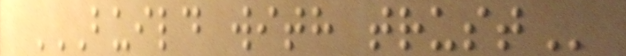BUILD WITH TRUST
